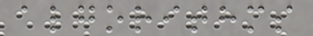algorithms
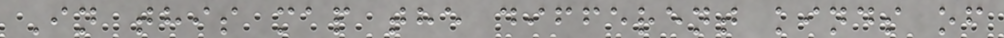In this map the different kinds of
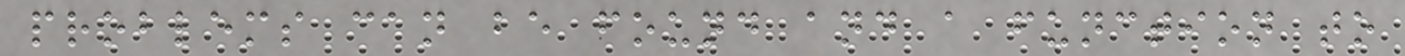problems can be found and a function to
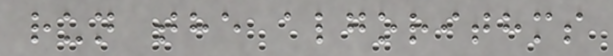run the algorithms
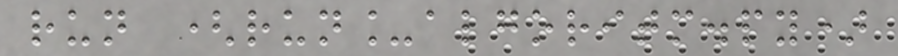run (run_algoritm.py)
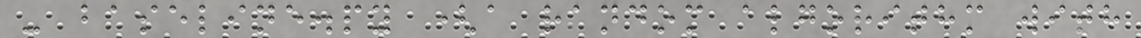- baseline.py (a random algorithm with
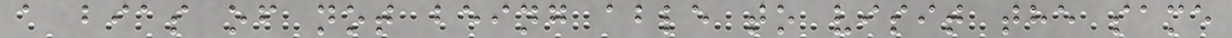a bias of not being able to visit the same
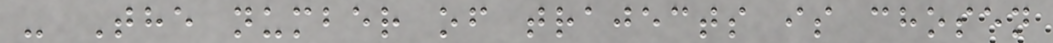- The number of trajects is chosen
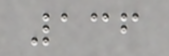136
